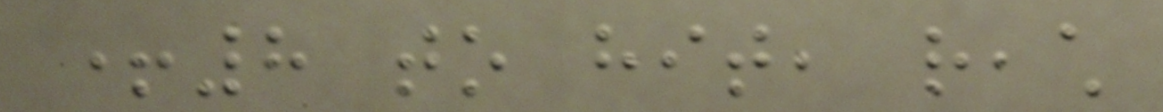+8 to hit, reach
